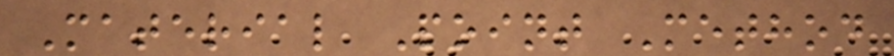Material Point Method
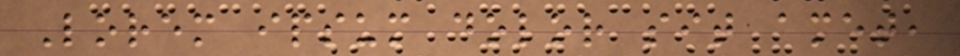Lorem ipsum dolor sit amet,
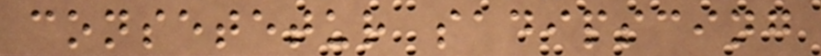consetetur sadipscing
